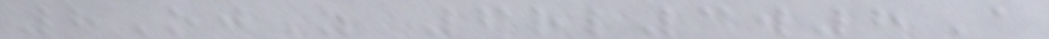8OjZ 6rl3w8A
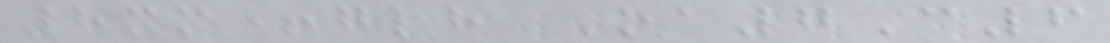8mm+glh Oa7C6
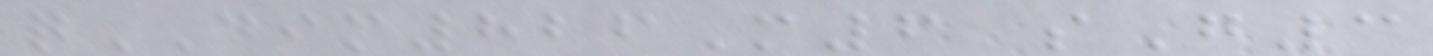qDIM826M6 sG3
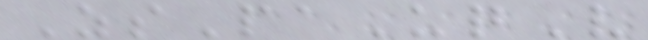ZsPaUqV
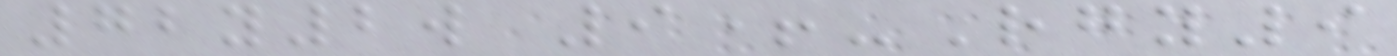72y2w 9+-Rgy9
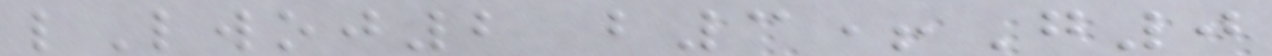lLwoj2 b3+G0
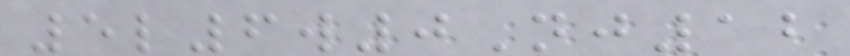5l6w0Nj12
